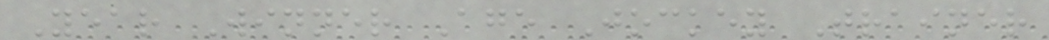Year Winner Age Jockey Trainer
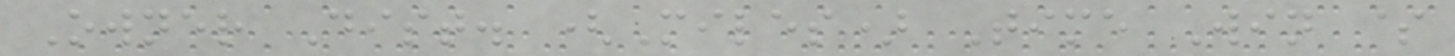Owner Dist. (Miles) Time Win $
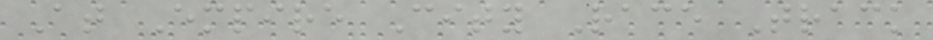At Empire City Race Track
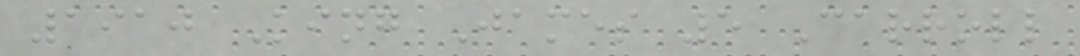1910 King James 5 Carroll
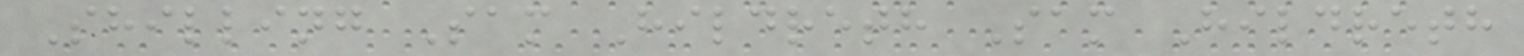Shilling Sam Hildreth Sam Hildreth
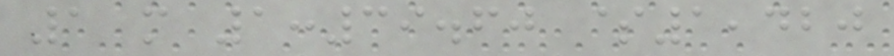1 m 1:39.60 $1,420
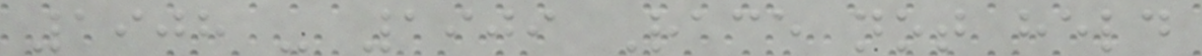1908 - 1909 Race not held
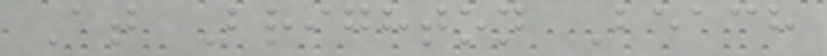At Brighton Beach
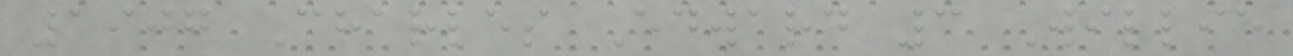1907 Charles Edward 3 Willie
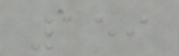159
